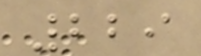229
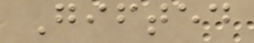Gifted
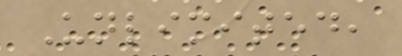Unlimited,
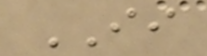II
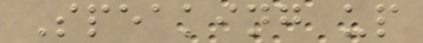Speaking up
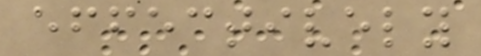effectively
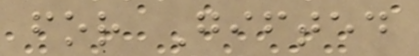for Gifted
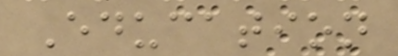Education
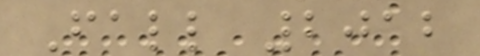Fall 2012
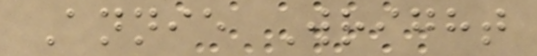Annie Wright
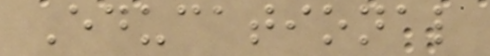Educational
